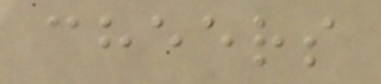cheers
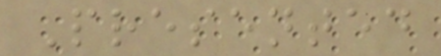Presented
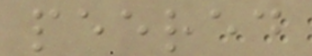peered
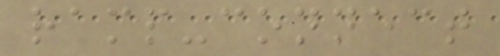ramp-connect
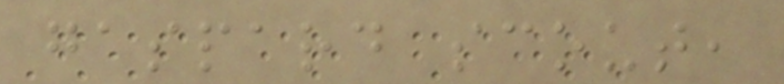gaspard scout,
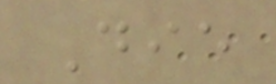Die
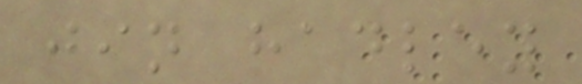jin hadley
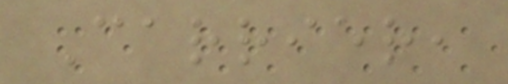Carrier,
